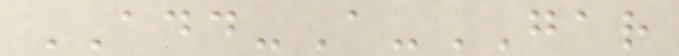ADD-A-GAR
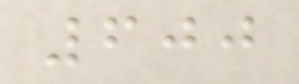600
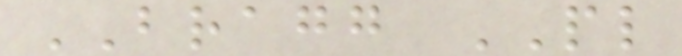BRAGG PL
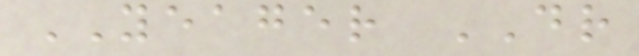YEAGER DR
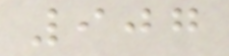907
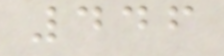446
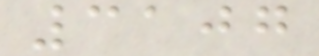3107
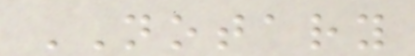NOTARY
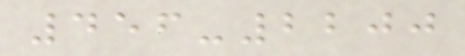456-2200
